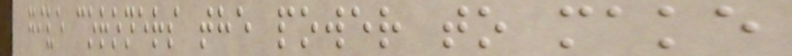give coroners the power to make
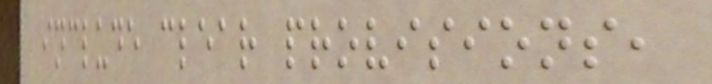include clear provisions,
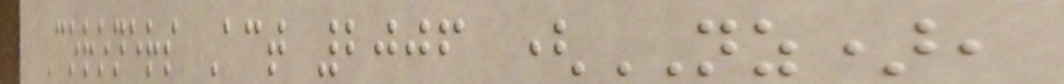Coroners Act 2006 (NZ),
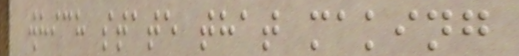which state that making
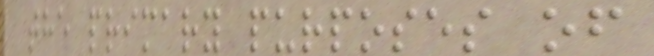the primary purposes of
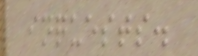inquests.
